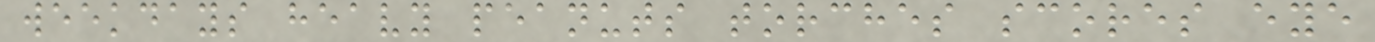weekdays heavy peanuts torches scores eye
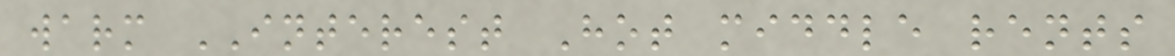warm INTEREST Hot middle rents
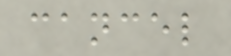cancel
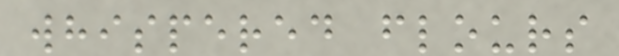whispered flours
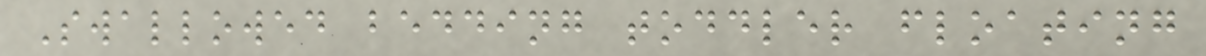Swallowed bedding toddler floating
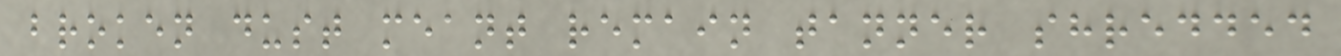broken dust meant remain tanner shredded
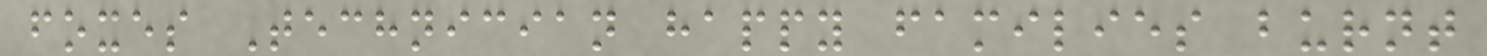foxes Technician happy families burnt
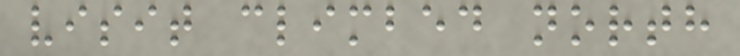visit climbed north
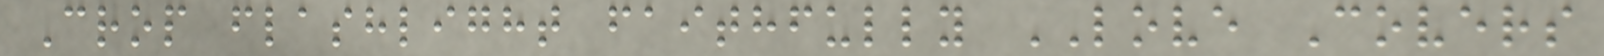Crop flashlight faithfully LOVE Covers
